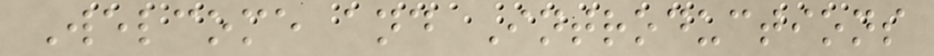Welcome and Introductions
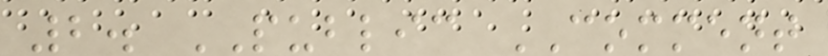2. PUBLIC COMMENT
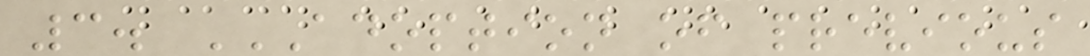3. ADOPTION OF PREVIOUS
